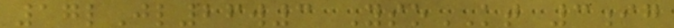17lJl26w3 YsoKT 3ig
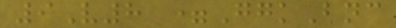9V8 =GgkBnc
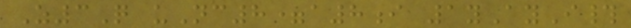Z3Q uNc8=a8i 1yAyI#
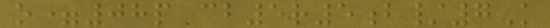o=08p cb5r5b/7K
